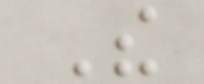The
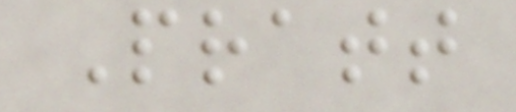Pratt
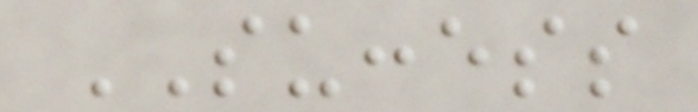SUCCESS
